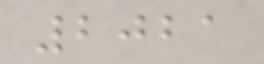2021
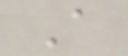A
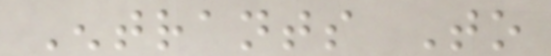Entrants To
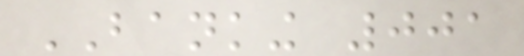BANKING 001
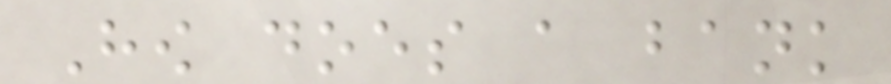How does a bank
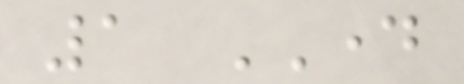1 DAY
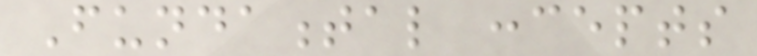Fundamental concepts
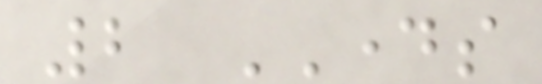2 DAYS
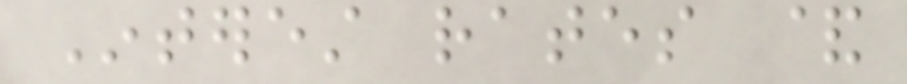Interest rates &
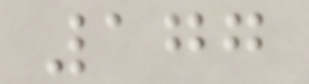177
